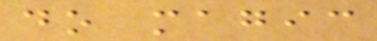do magic
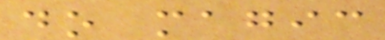do magic
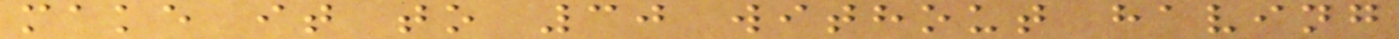make it to 30 without having
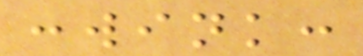:wink:
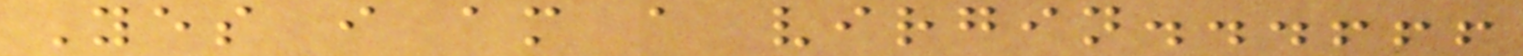Yes i am a virgin...!!!
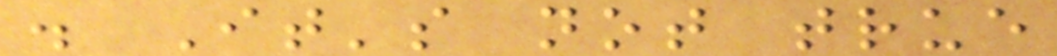. It's not true
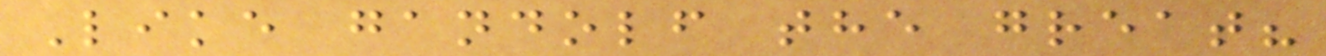Like gandolf the great?
